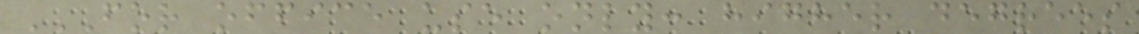FOR OFFICE USE ONLY: HIGHER DEGREES
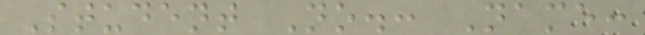Student No.: Name:
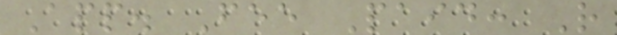App. Fee Paid: R
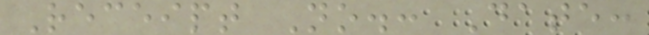Receipt No.: Date:
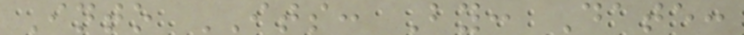Into ITS: By: Date:
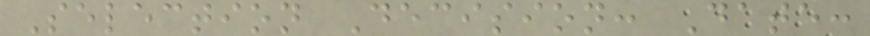Selection Decision: Date:
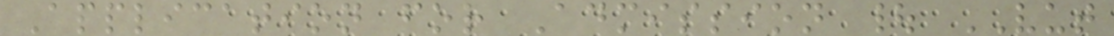Application for Admission | VUT
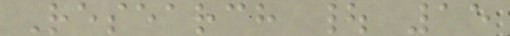Research | 15
